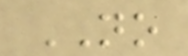NO
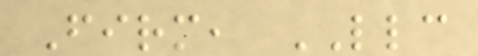Firm, LLC
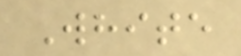White
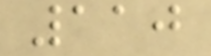110
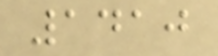1410
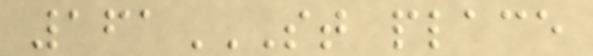161ST PLACE
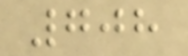708
